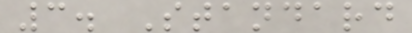3. Standard
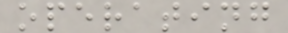operating
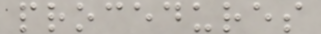procedures
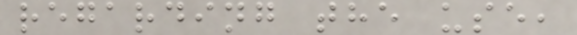regarding the use,
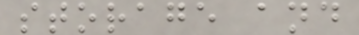storage and
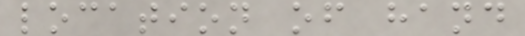location of hand
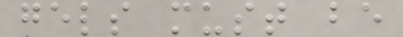gels must be
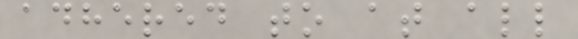adhered to at all
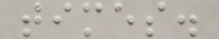times.
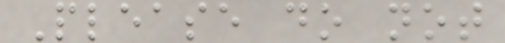Please do not
